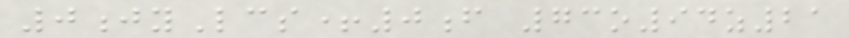0jyLcs+0f 73o94z21
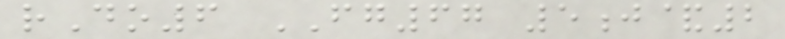rDo6 FG67 5j&2
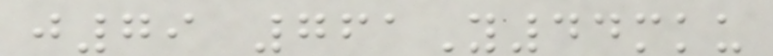j79 761Y44mku
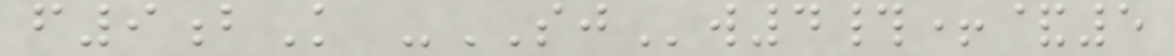f9bK -SJw4#+&5
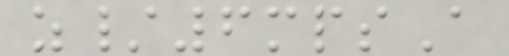z/6mpsA
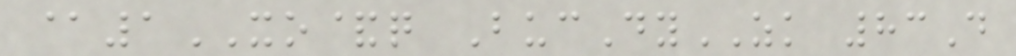@1XO&q BucDyZK 83D
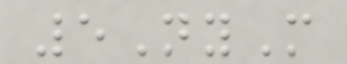5NyM
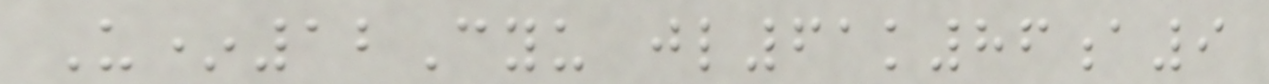U*12Cyu jl61k86a9
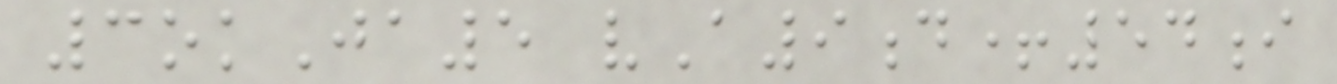3okJa5 vA9d+54i
